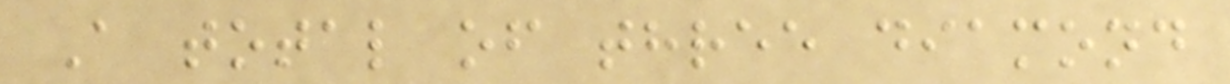A total of three diamond
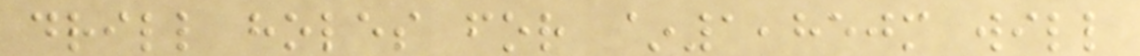drill holes for ~1,850m will
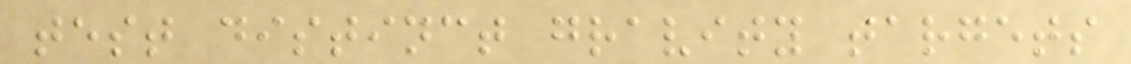test distinct gravity targets
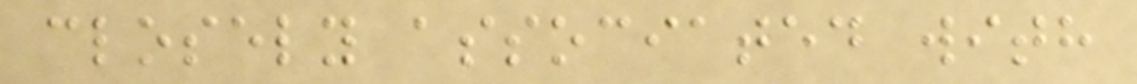closely associated with
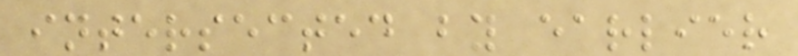intersected by earlier
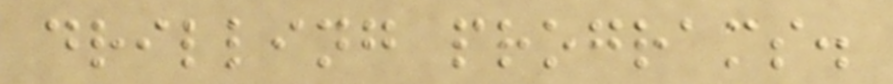drilling programs.
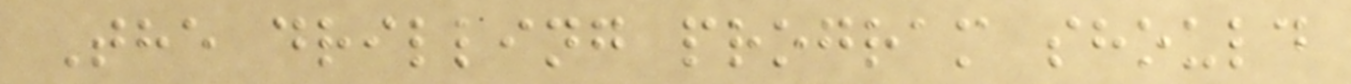The drilling program should
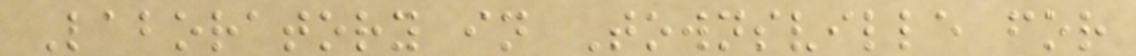Laboratory in Townsville for
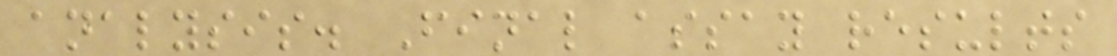analysis. Final assay results
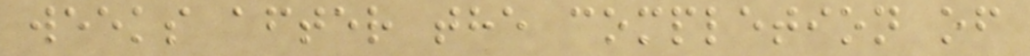weeks after the completion of
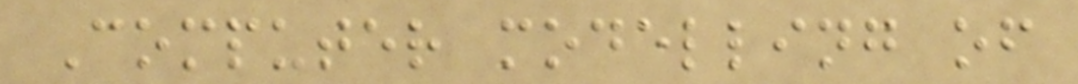Computer modelling of
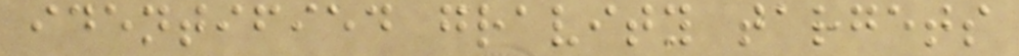identified gravity targets
